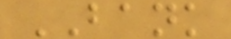BANK
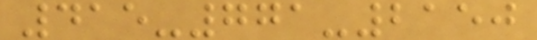415-771-2150
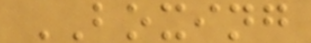BOXING
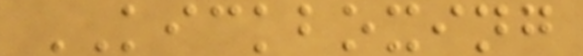KICKBOXING
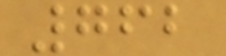762
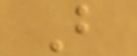B
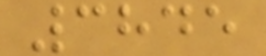3845
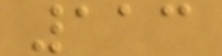113
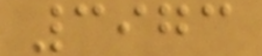3973
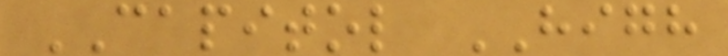CAPITOL HIGH
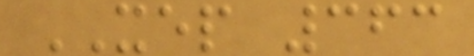XEP 363
